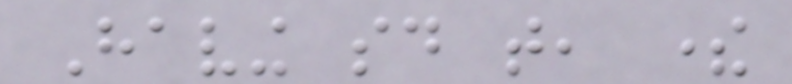Having said that, there
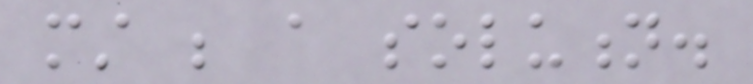must be a solution.
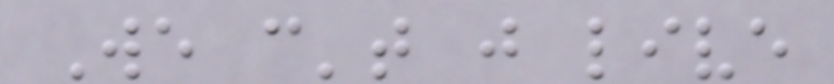We can't just live
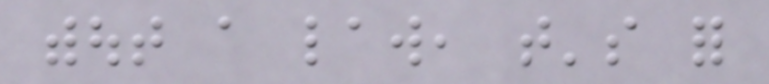without a law, that's for
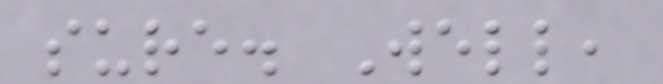sure. Well,
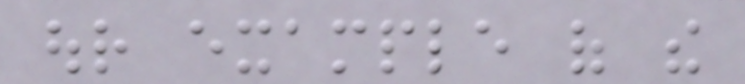our example of the
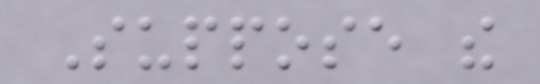Suppose the
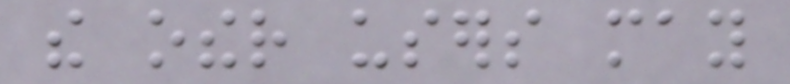the other users may
